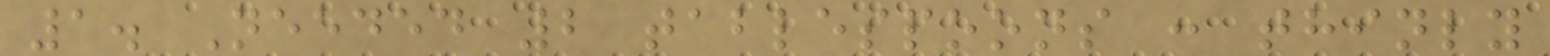1. Needed 2 tablespoons : thinly
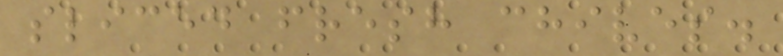sliced fresh chives.
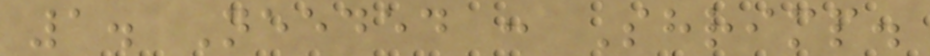1. Needed : Shrimp.
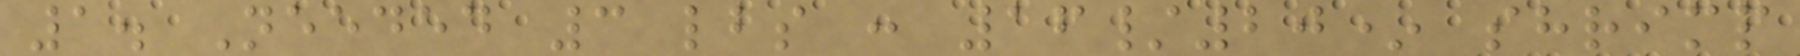1. Needed 3 lbs : 16/20* shrimp
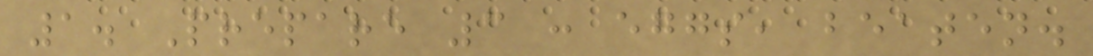1. Prepare 3 : eggs, beaten.
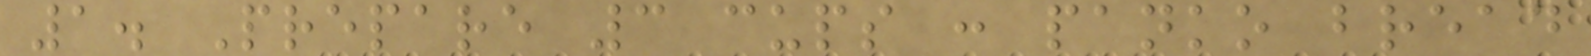1. Prepare 3 cups : panko bread
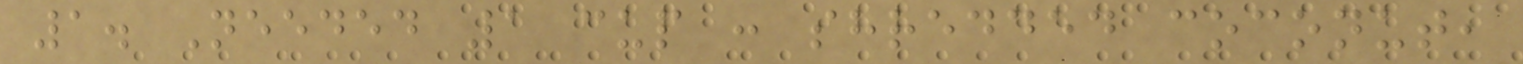1. Needed 1 cup : shredded coconut,
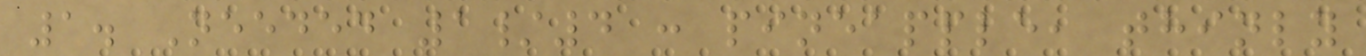1. Needed 1/4 : pineapple, thinly
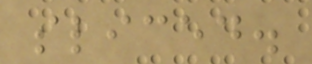sliced.
